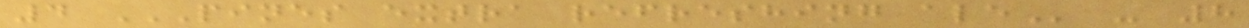4 PINES EXTRA REFRESHING ALE - 8
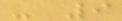- 9
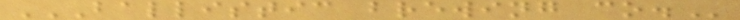BALLISTIC BREWING CO.
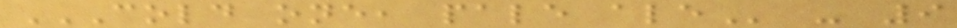COLD ONE, PALE ALE - 9
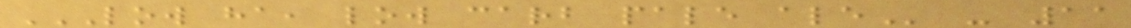LOW HA, LOW CARB PALE ALE - 11
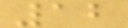12
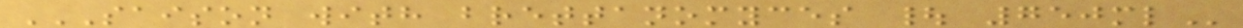SAISON WITH BRETTANOMYCES | 750ML
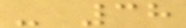- 38
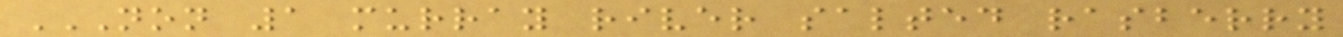NON 1 MURRAY RIVER SALTED RASBERRY
